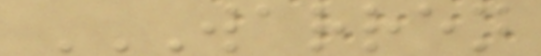WARREN
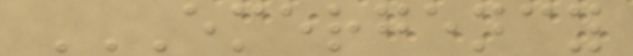EMERGENCY
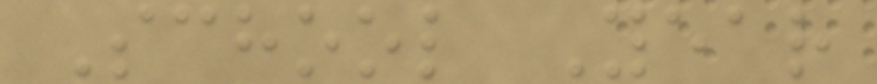School Year
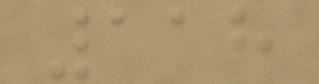118
